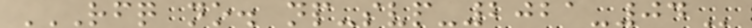RFQ NO. NP-SVP-2021-04
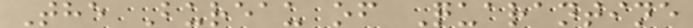The Bureau of Quarantine
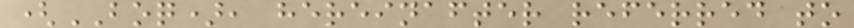(BOQ), hereinafter referred to
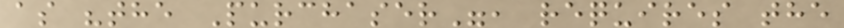as "the Purchaser", requires the
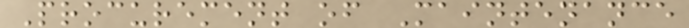Procurement of Maintenance
